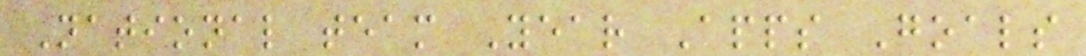National team Year Apps Goals
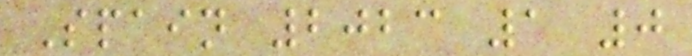Spain 2023 1 0
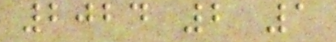2024 2 1
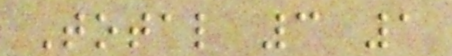Total 3 1
